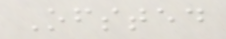Ofsted
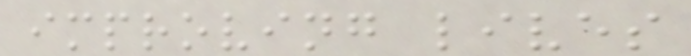improving lives
